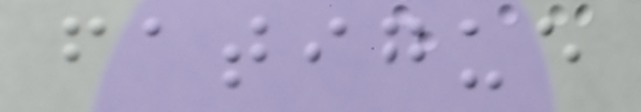fatigue
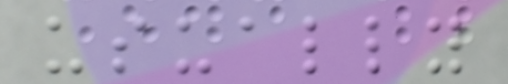usually
